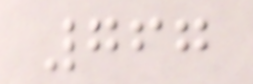767
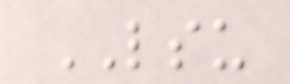LSU
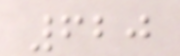620
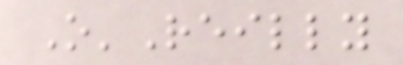O'Reilly
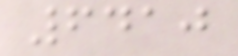6410
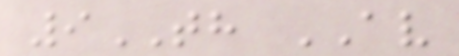9TH AV
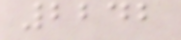2242
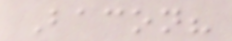Bacon?
